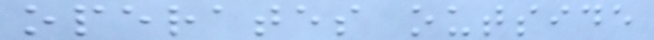operates outside
